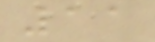11
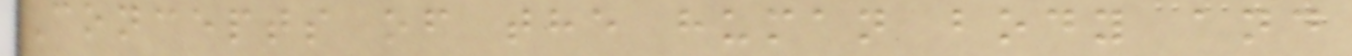Concepts of the human body and
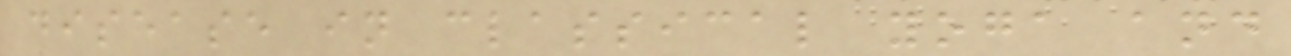disease in classical yoga and
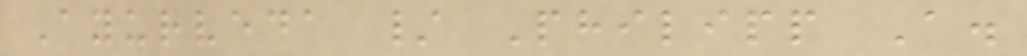Ayurveda / Philipp A.
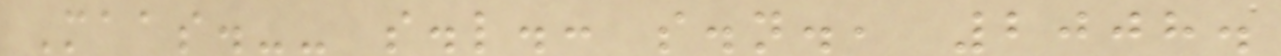Maas.-- s.l.: s.n., 2008.
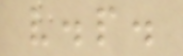v.p.
